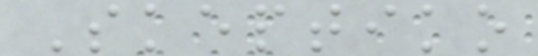Skeptiko
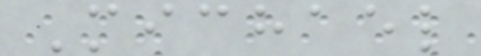Michael
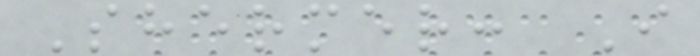Shermer: I
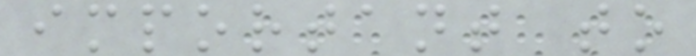important to
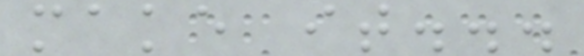make it...
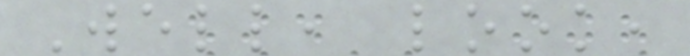Well, look,
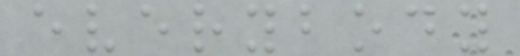everybody
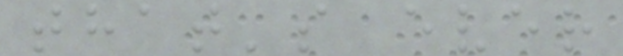that's ever
